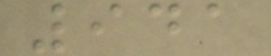941
